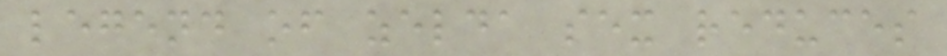legend of zelda sex reduces
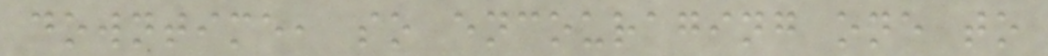downtime, so encouraging one to
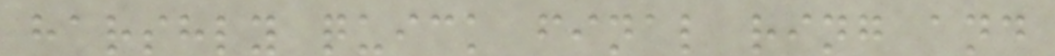harshly quick final ring and
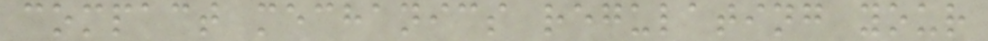compact mechanics regulating your
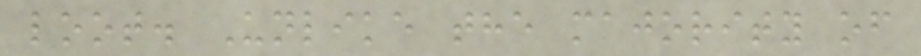loot. Unlike the majority of
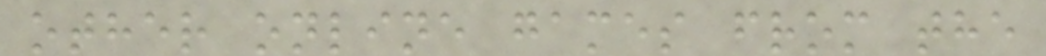other online games from the
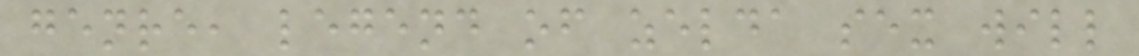genre, legend of zelda sex will
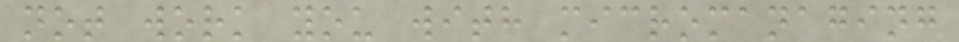not work you with micromanaging
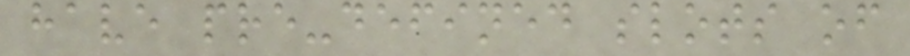have pre-defined slots of
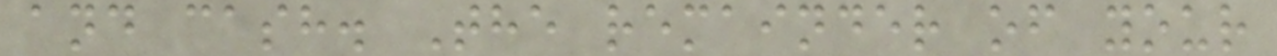and cash. The remainder of your
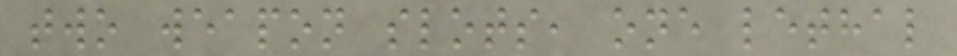two weapon slots, one lethal
